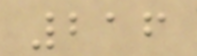216
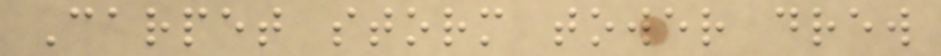Carpet storm tower drew
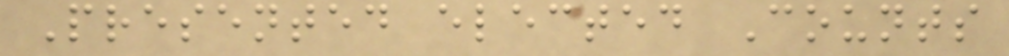Presented elected Counts
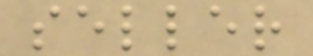seller
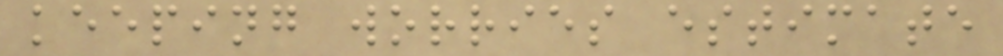keeping worries estimate
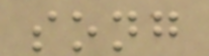song
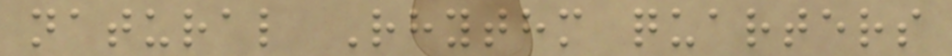natural Rhythm quarters
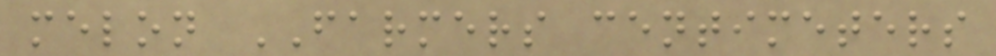melon FARMERS centimeters
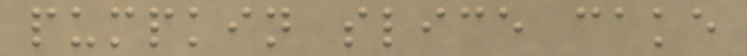pumpkin slice cake
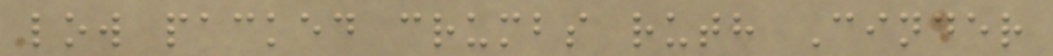low packed crumbs ruth Cinder
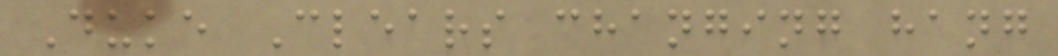Duke Clears changing hang
